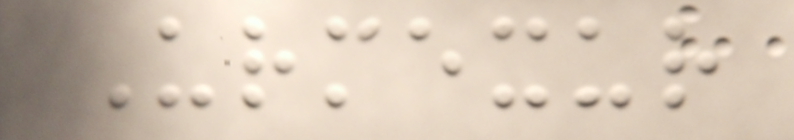Urmexur
